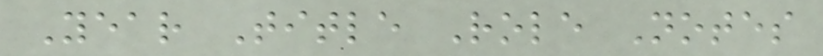Year Title Role Notes
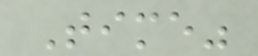Time"
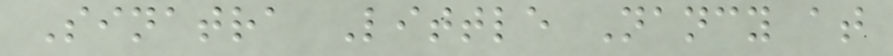Sinatra Little Nancy at
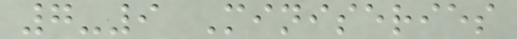7-9 Miniseries
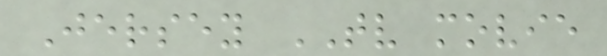Jersey TV movie
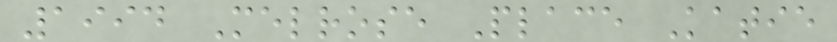1994 Melrose Place Katie
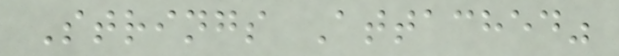Strings Attached"
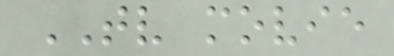TV movie
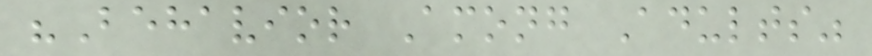"Behavior Among Adults"
